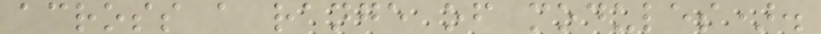across a range of modules).
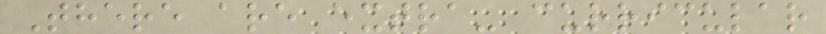There are extra- curricular
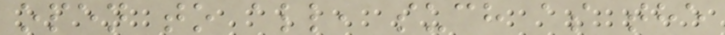open to all, such as the
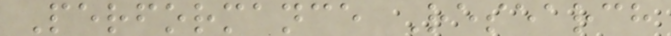Performance Research
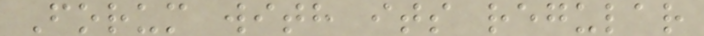Forum with its regular
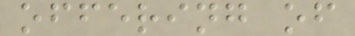offering of
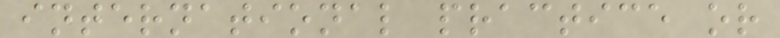international practice or
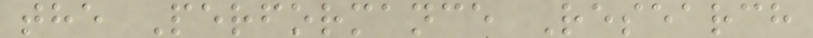the Performance Research
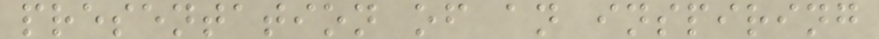presentation of an inspiring
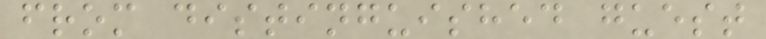from distinguished guest
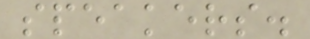speakers.
